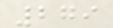279
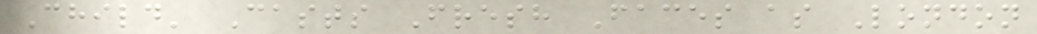Child' Casts Fresh Faces as London
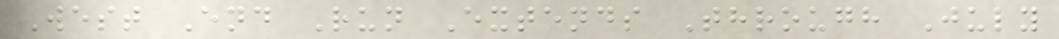West End Run Extends Through July
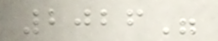2026"
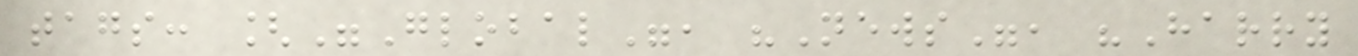tags: ["Global", "News", "Harry
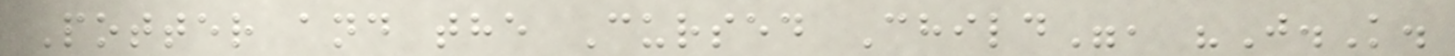Potter and the Cursed Child", "J.K.
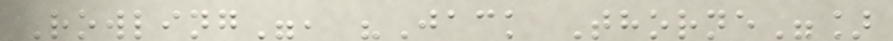Rowling", "Jack Thorne"]
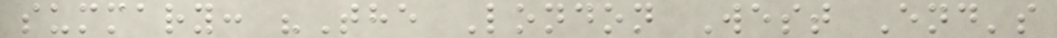summary: "The London West End's
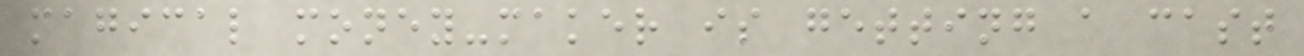magical money-maker is getting a cast
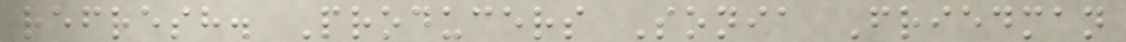refresh. Producers Sonia Friedman
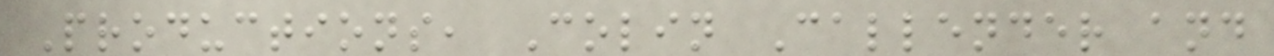Productions, Colin Callender and
